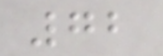72
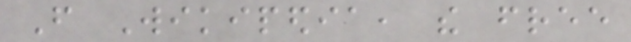From Wikipedia, the free
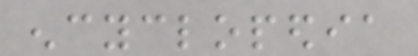encyclopedia
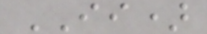II)
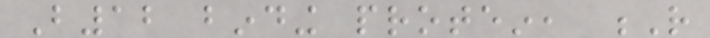B12 binding protein, R
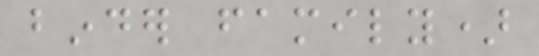binder family)
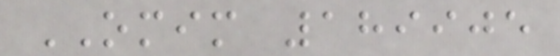OMIM 189905
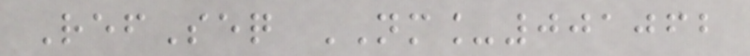RefSeq NM_001062
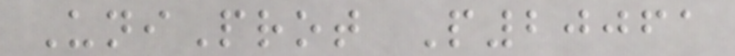UniProt P20061
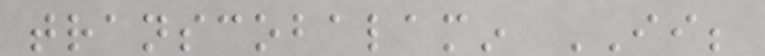transcobalamin II;
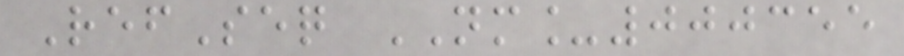RefSeq NM_000355
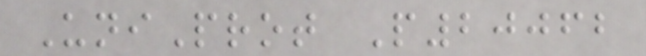UniProt P20062
